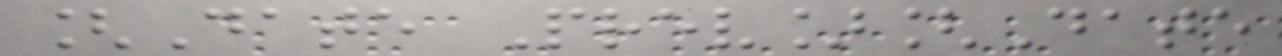[Date Prev][Date
